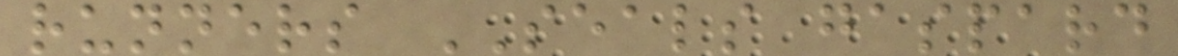runners SEALS gaspard
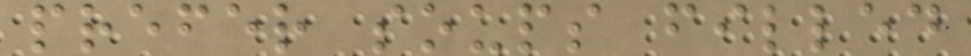prefer soups filled
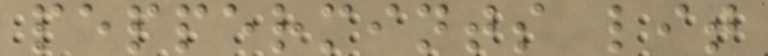peppermints lit
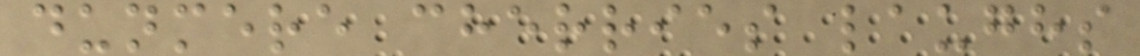dunmere cherries laughs
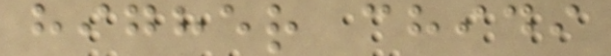higher chidi
